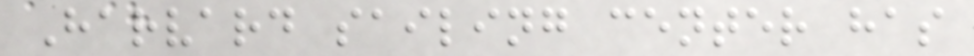Harvard sailing center has
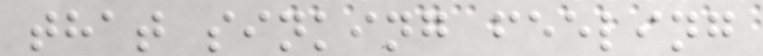that sinking feeling
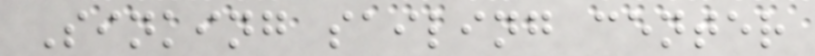Sinking sailing center
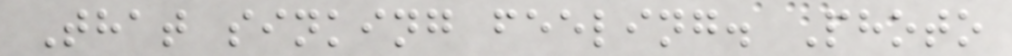That sinking feeling. Photo
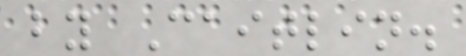by Caitlin.
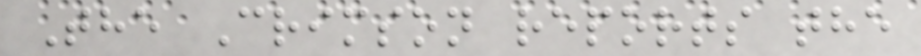The Crimson reports the
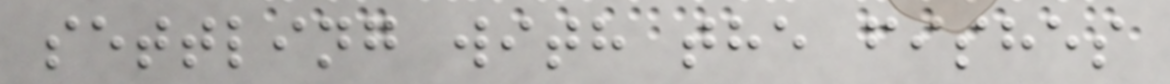settling with the fishes
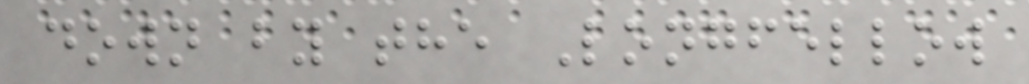down by the Longfellow
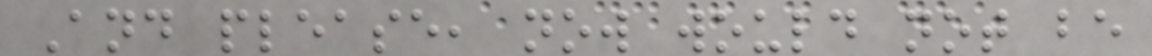And please, now would not be
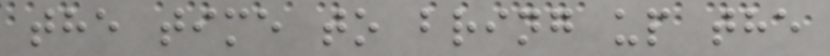the time to bring up the
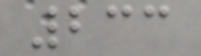233
